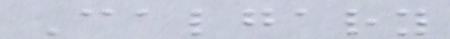Calgary
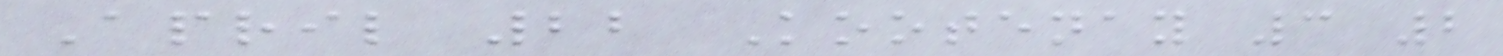April 22 Kootenay 3 2
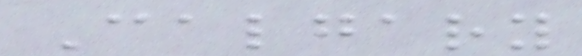Calgary
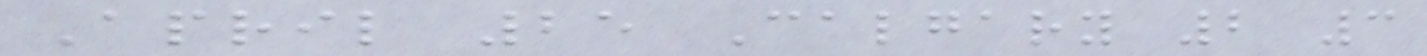April 25 Calgary 2 3
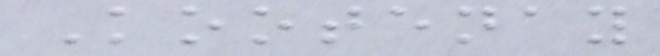Kootenay
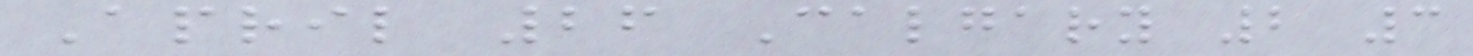April 26 Calgary 2 3
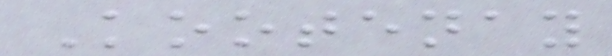Kootenay
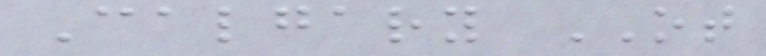Calgary OT
